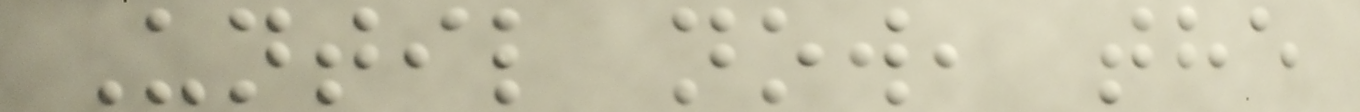Until now, the
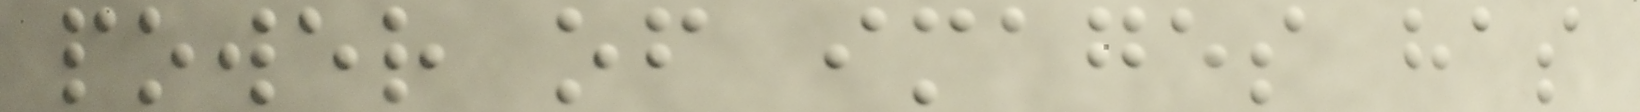power of images has
